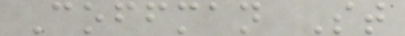Coffman St
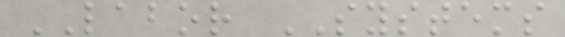LABOR SYSTEMS
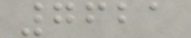7621
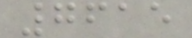7615
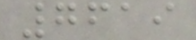7619
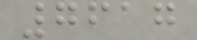7617
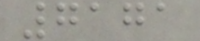7171
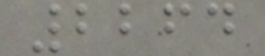2264
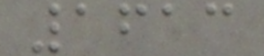1613
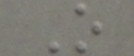O
